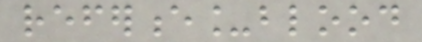reference_blood
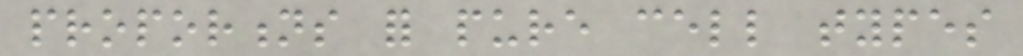proportions for pure cell types
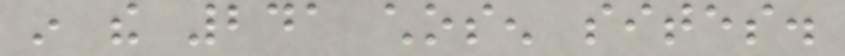in the 241 chosen sites.
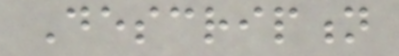Description
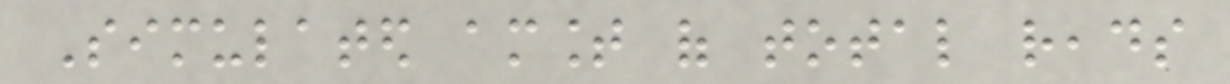Simulated amount of total reads
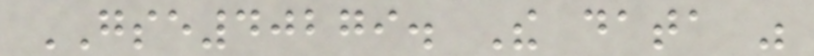GSE40279. The data was
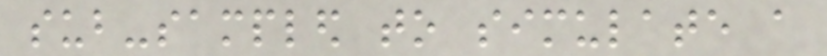sub-sampled to simulate a
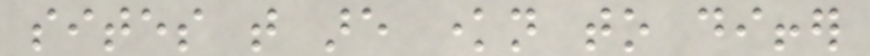sites that are known to differ
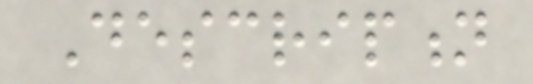Description
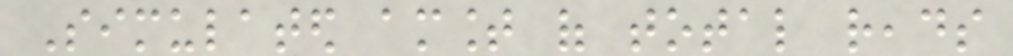Simulated amount of total reads
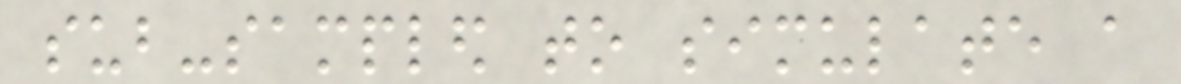sub-sampled to simulate a
